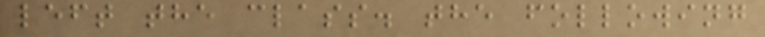left the class. the following
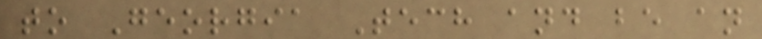to Georgia Tech and be an
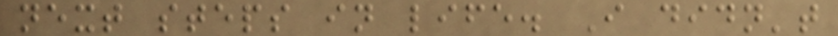next steps in life. I didn't
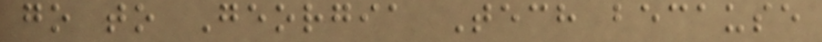go to Georgia Tech because
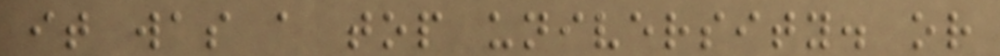it was a top university. or
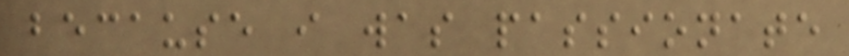because i was passionate
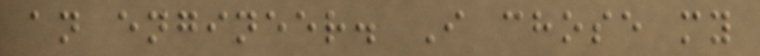an engineer. I chose my
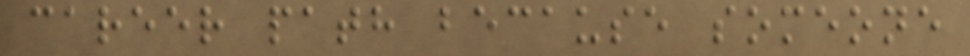career path because someone
